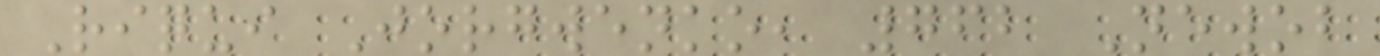Riqui Jorgwenko, 762 Newob
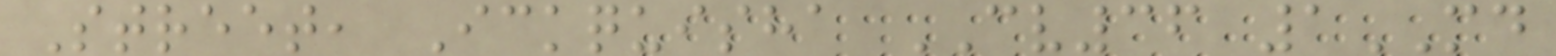Street, Ickquisha CV36 1MD
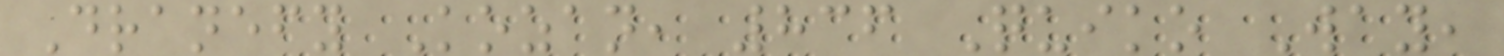Dranefy Kozan, 836 Quiko Way,
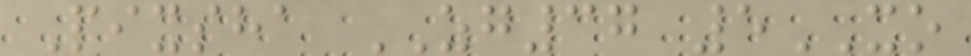Pixsha ZG37 5XO
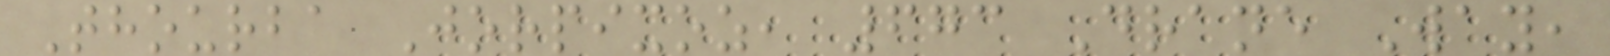Thourba Jorpixoz, 673 Drane Way,
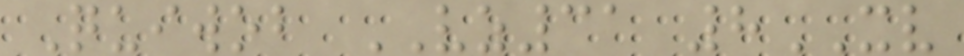Quiwob VZ31 8XV
